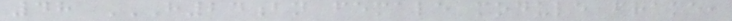48 H24BN FEMALE MODULE FRAME,
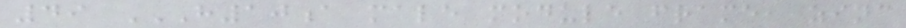49 H10A MALE MODULE FRAME, ZINC
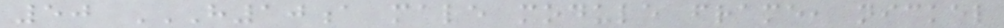50 H10A MALE MODULE FRAME, NICKEL
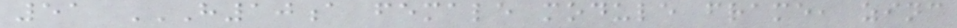51 H10A FEMALE MODULE FRAME, ZINC
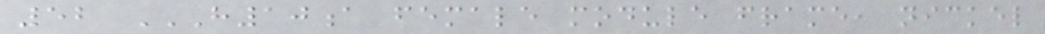52 H10A FEMALE MODULE FRAME, NICKEL
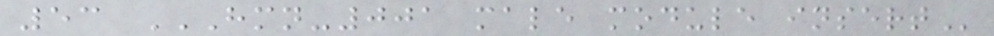53 HMN-001 MALE MODULE INSERT
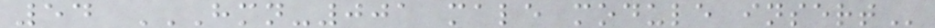54 HMN-001 MALE MODULE INSERT
